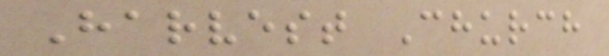Harvest Church
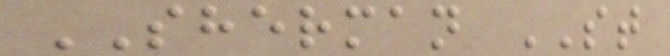SHERMAN ST
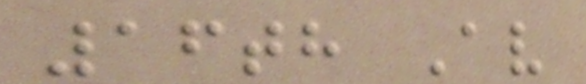16th Av
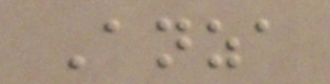Anza
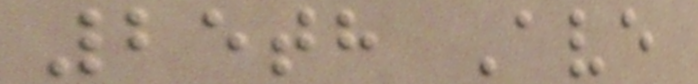25th Ave
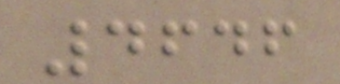4646
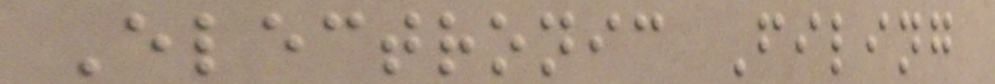Electronic Filing
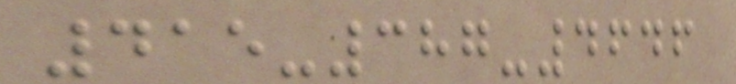415-387-4646
